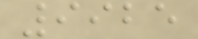9925
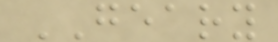GEARY
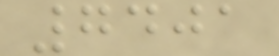7401
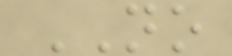NO
